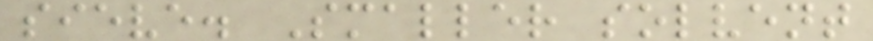sieve. Smaller solvent
